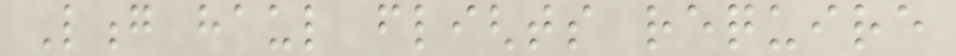Long haul flights require
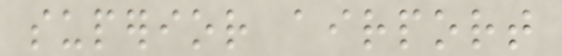superior airport
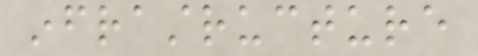infrastructure
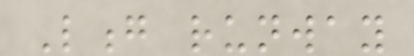Long runway
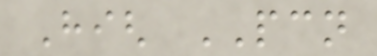High PCN
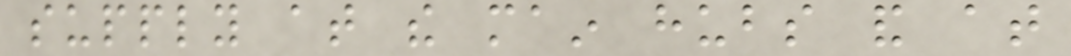supply at the main hubs and at
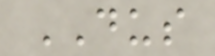DUS
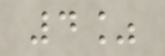4%
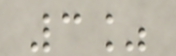3%
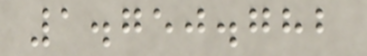1.750.782
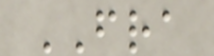FRA
